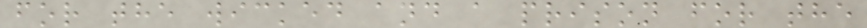for the wicked and a prison for the
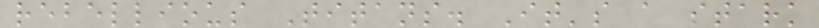rebellious Titans. It's a stark
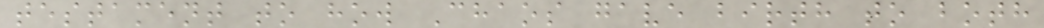testament to how Chaos gave birth to both
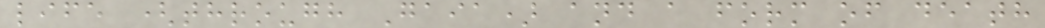life (through Gaia) and a form of death
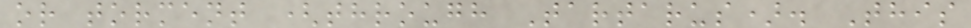or torment (through Tartarus). This
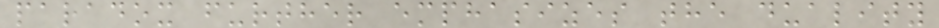paradox further emphasizes the duality
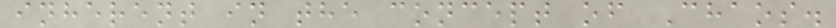inherent in the concept of Chaos.
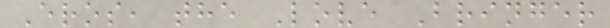Eros, the Love Bringer
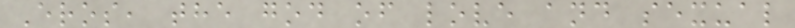Eros, the god of love and sexual
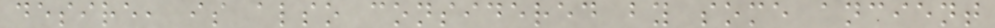desire, is also considered by some ancient
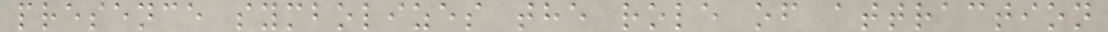presence symbolizes the role of attraction
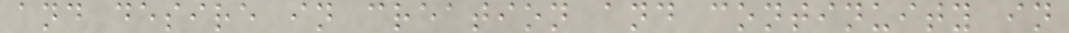and desire in creation and continuity in
